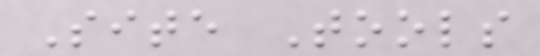Site Tools
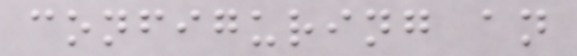configuring an
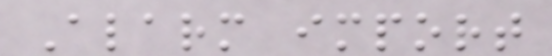Alarm import
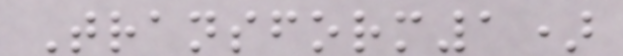Transform1)
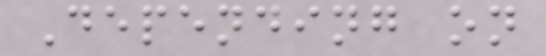Depending on
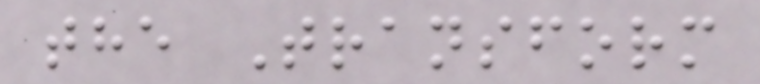the Transform
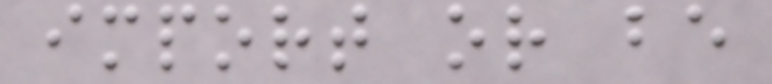import or be
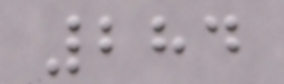284
